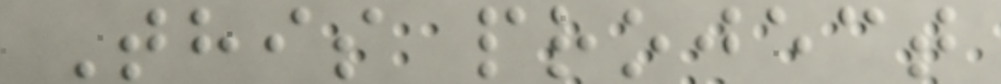This project
